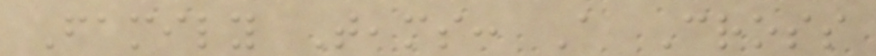Family Teams: A Cross
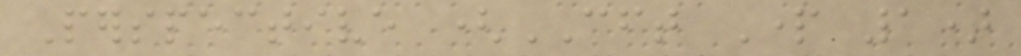Perspective (CFT Part 1)
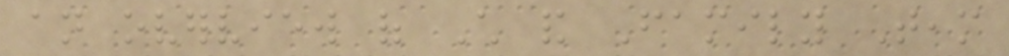an overview of Child and Family Team
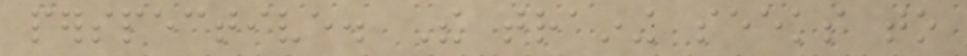perspective. The training seeks to
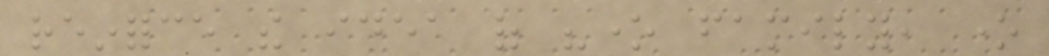reinforce the idea of "one family, one
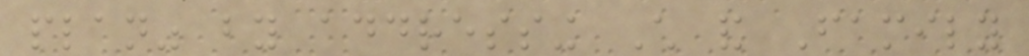plan" by addressing Child and Family
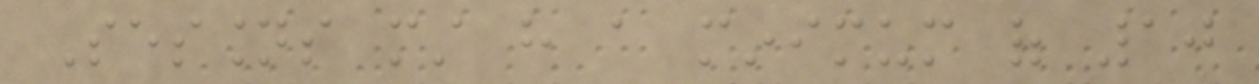Sessions must have a minimum of 10
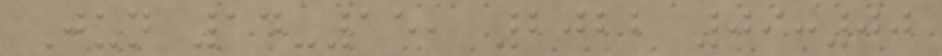Jun 14-15, 2022 09:00
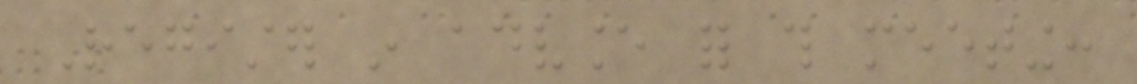Register in advance for this meeting:
